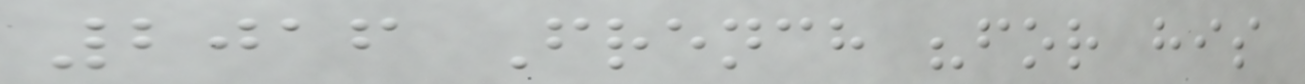2016 French "for his
